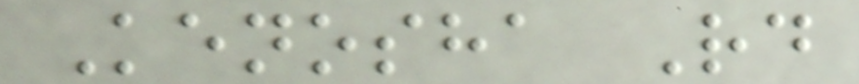Kenosha Rd
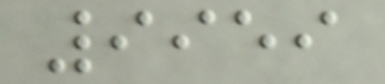9959
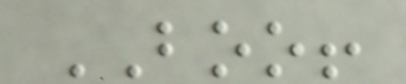BOO!
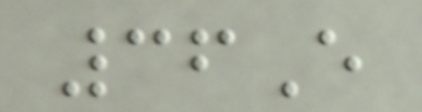36E
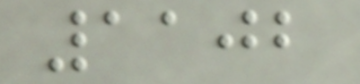1102
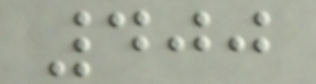400
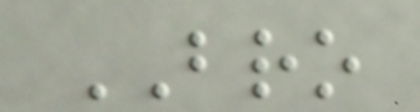BRO
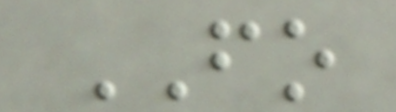FO
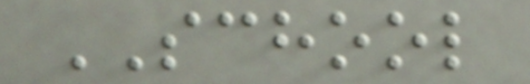SCHOOL
